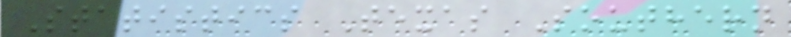Statistics Texas Southern
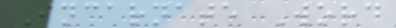Incarnate Word
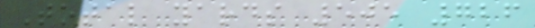Total yards 505 726
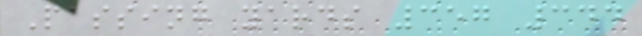Passing yards 357 344
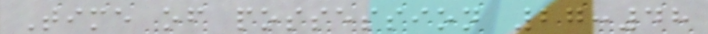Time of possession 27:48
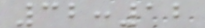32:12
